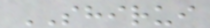SHIRUI
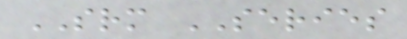SRM SERIES
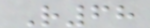R68
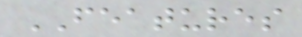FEATURES
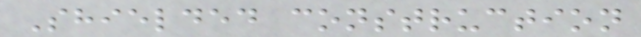Shielded construction
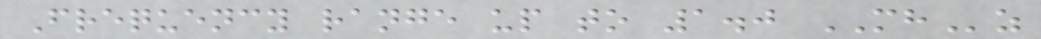Frequency range up to 1.0 MHz
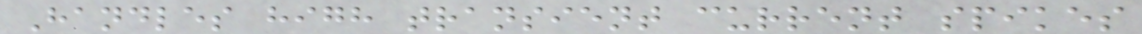Handles high transient current spikes
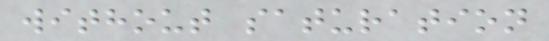without saturation
